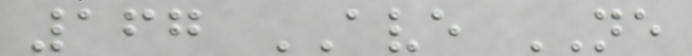167 AVE NE
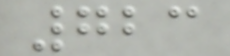723
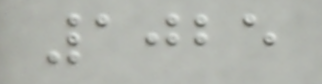1025
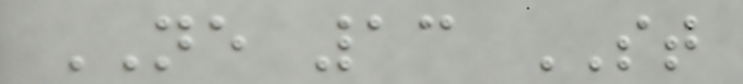NE 13 ST
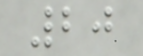20
